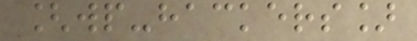[wp-hackers]
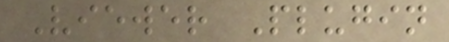Viewer Plugin
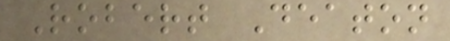Robert Deaton
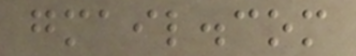gmail.com
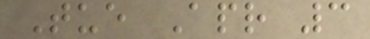Tue Apr 3
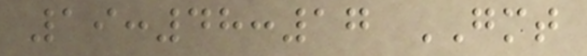19:48:17 GMT
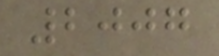2007
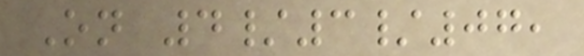On 4/3/07,
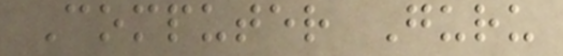Computer Guru
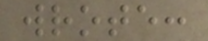wrote:
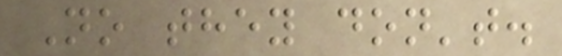No they don't.
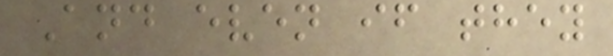And even if they
